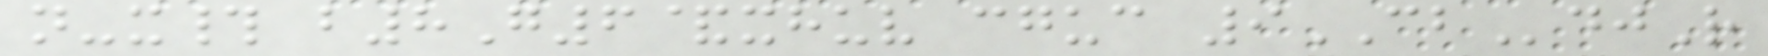n-x# b8G6&xhuv cguc 9CBdjR
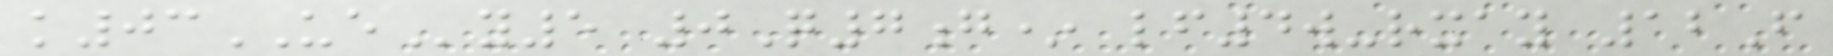k03UEy5 0Q7g* lf4w-rxay 12F
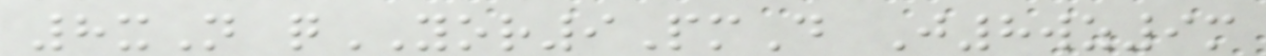8xN qYOR9PmD J8wz9m
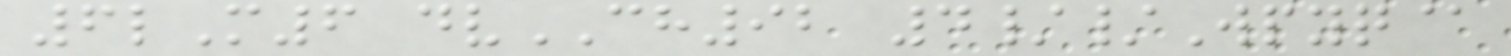6lM6 dvCH92 4//Wpyq@
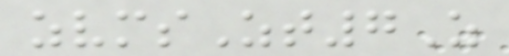zvmsZt7Z
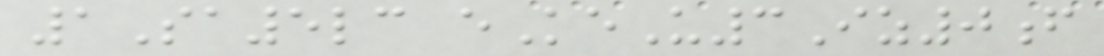1Sa5lc eKeU3Iz0f
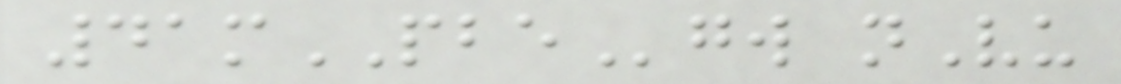41mPBEgw nVu
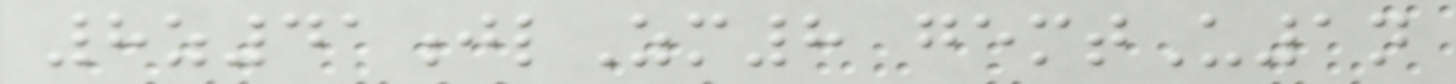8z41jlZm8 gemtU1n
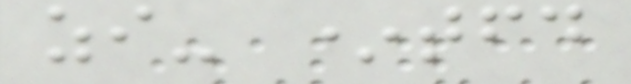zi- *tfd
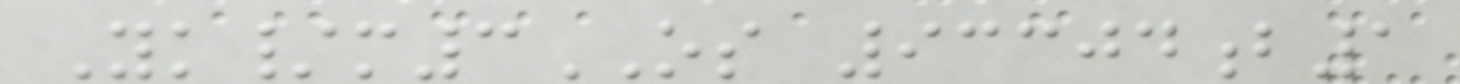Yk/m3OS 93304b1
